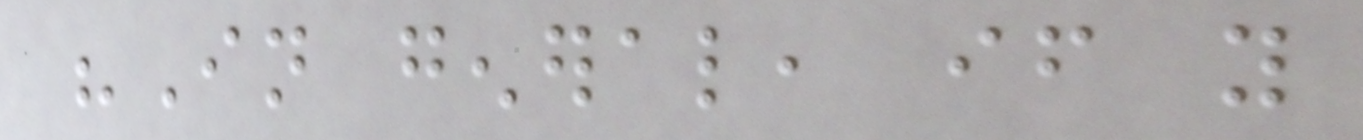"In general, if you
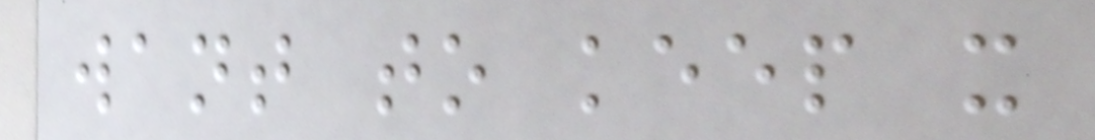want to keep it
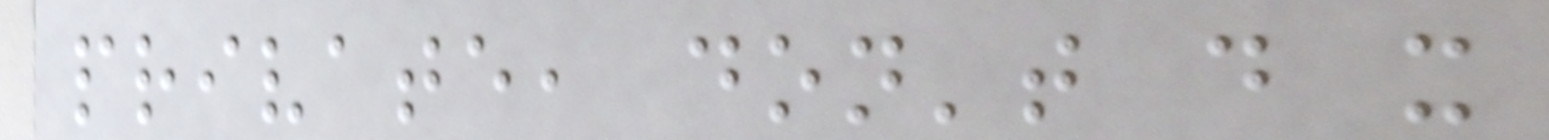private, don't do it
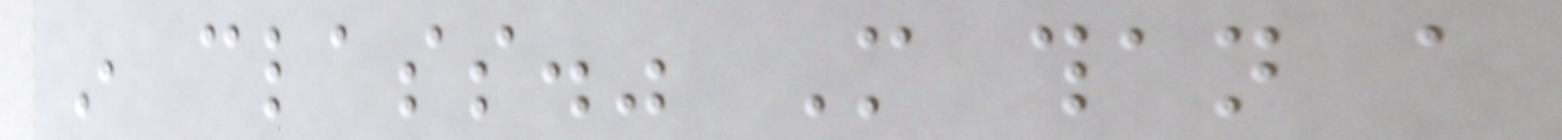in class." More than a
